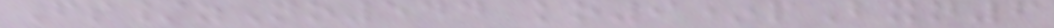Fs/zNo544 ko9*pBxn6
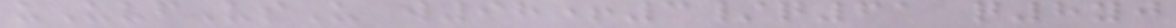uUvfVsU w98+3/q61 q8yj
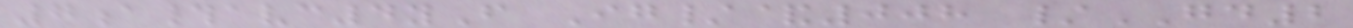7a#avc4yF Ig/&008 /GD2
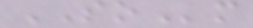SOm
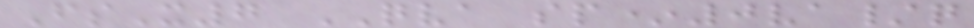FsX7 QVA sp*0va/q
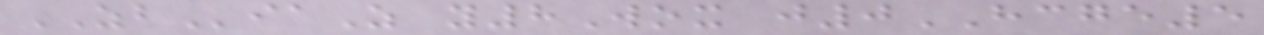ZBiaZ y8Wox j0HCGE5
